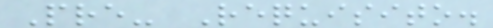Pre- Requisito.
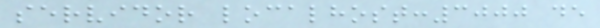servidor localhost:3000 de
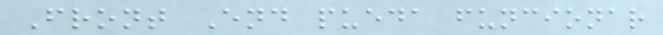Front End pueda funcionar
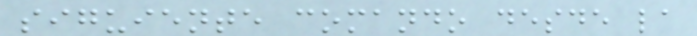siguiente comando desde la
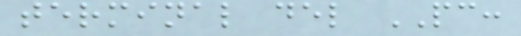terminal del PC:
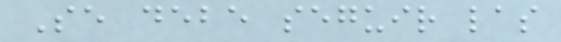Se debe seguir las
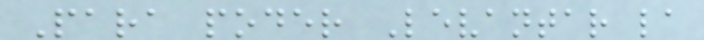Para poder Levantar la
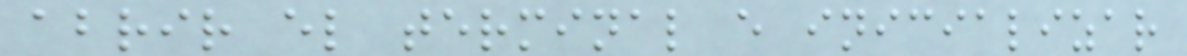abrir el terminal e inicializar
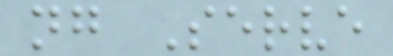ng Serve
